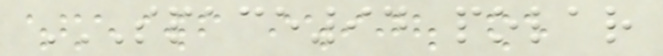SPACE94 POLAR
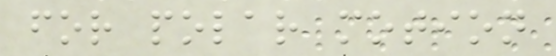for polar motion
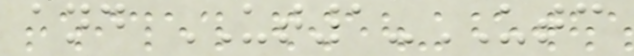and UT1-UTC
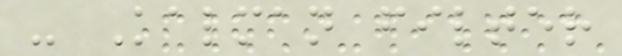- Kalman filter
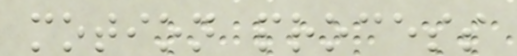motion process
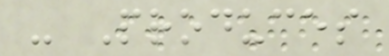- Produces
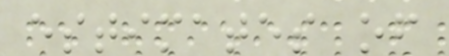estimates of
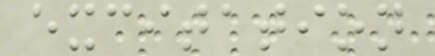excitation
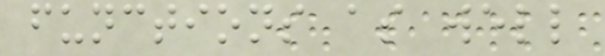functions as well
